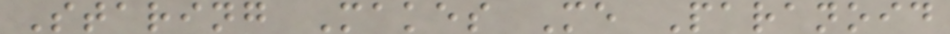Staring Makes Me Paranoid
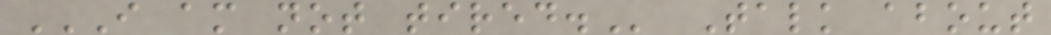I AM NOT TIRED. Talk about
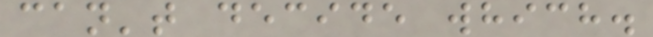can't decide which.
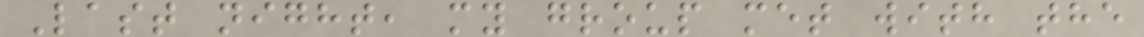Last night, my group met with the
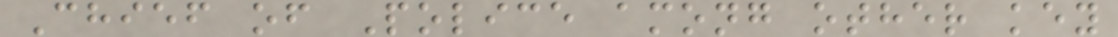Chief of Police among other key
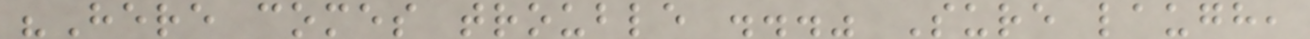"Here comes trouble ..." Sure laugh,
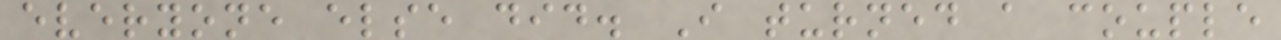everyone else did. I turned a couple
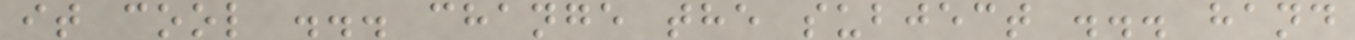it cool ... change the subject ... hand
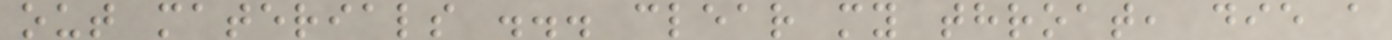out materials ... clear my throat, die a
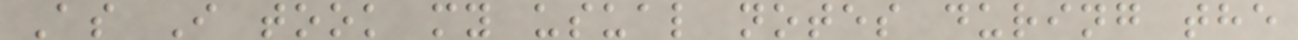As I took my usual notes during the
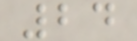24
